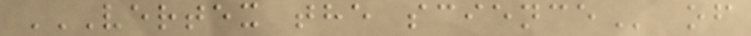VERTEX THE SCIENCE of
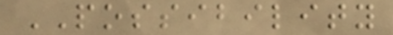POSSIBILITY
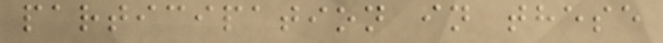participation in these
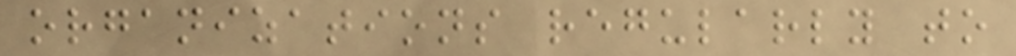organizations regularly to
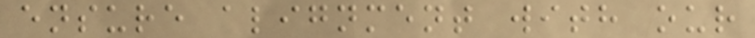ensure alignment with our
